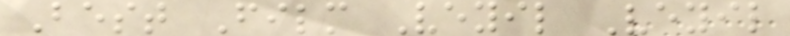Best Film Veyil Veyil
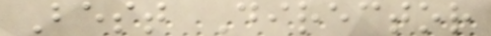Best Director
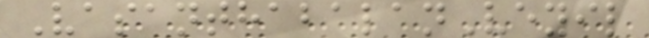VasanthabalanVeyil
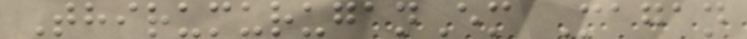ThirumuruganEm Magan
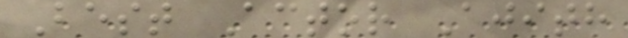Best Actor Ajith
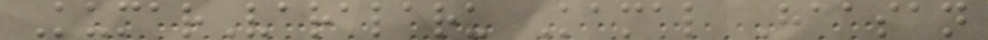KumarVaralaru Kamal Haasan
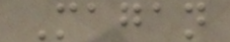Magan
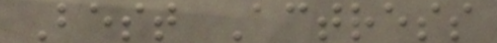Best Actress
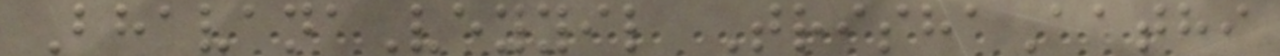BhavanaVeyyil TrishaAathi
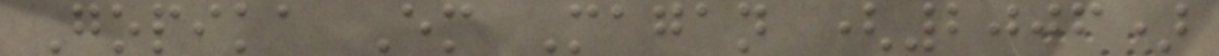Gopika Em Magan (2006)
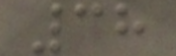38
